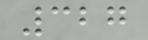327
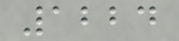1224
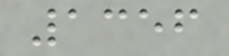1356
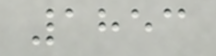1853
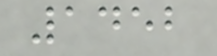1452
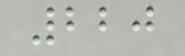220
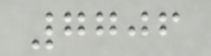7706
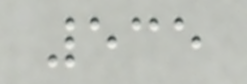535
